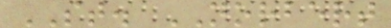ST. NORBERT
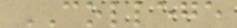COLLEGE
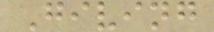Giving
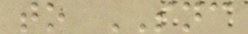to SNC
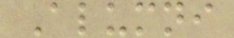Alumni
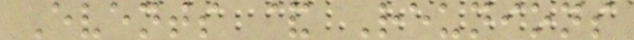Events & Reunions
